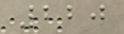220
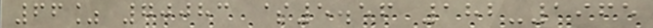66% 70083 $5.56 182-1965
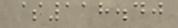$118.40
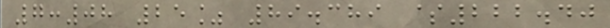7:08 25% 89.389 $222.40
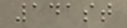141st
